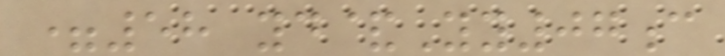=58 yd&Yy07c
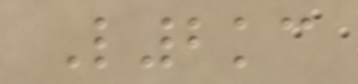L2kc
